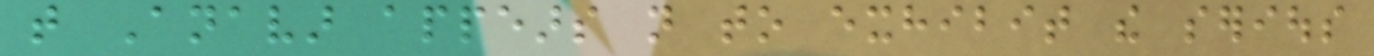that Anavar appears not to exhibit the serious
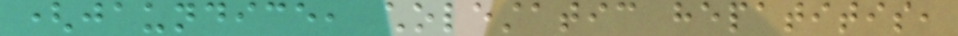(jaundice, cholestatic hepatitis,
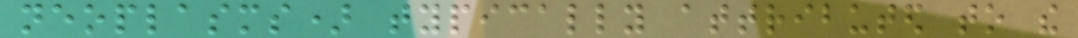neoplasms) typically attributed to the
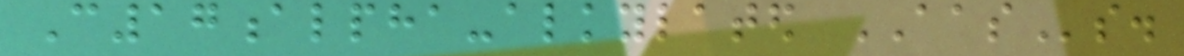C17alpha-alkylated AASs.
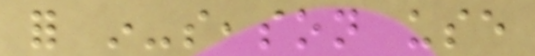for in-season use
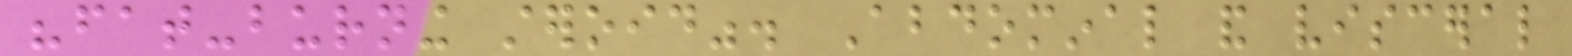"fat-burning steroid". Abdominal and visceral
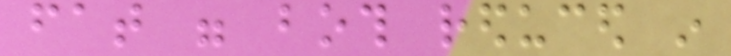fat were both reduced in
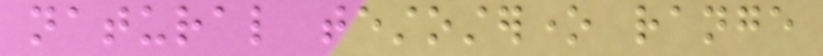natural testosterone range
